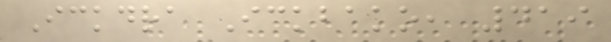Ickdra Ickbako, 419
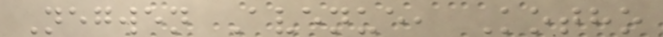Negwen Avenue, Kotho
